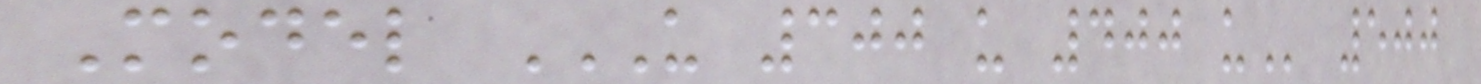Model U 300 U 400 U 500
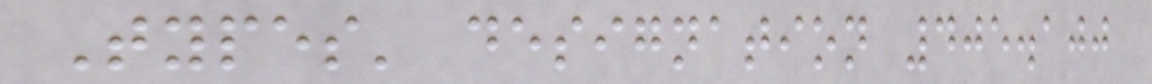Types' designation 405.100
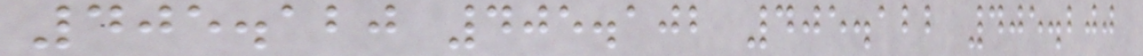405.120 405.102 405.122 405.200
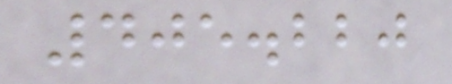405.220
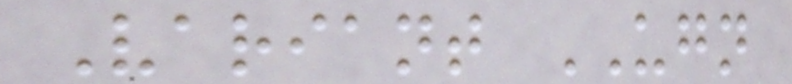Variant UGN
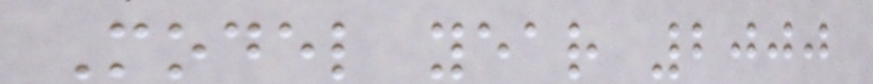Model year 2000
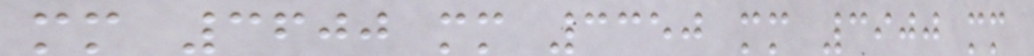mm 3600 mm 3350 mm 3900 mm
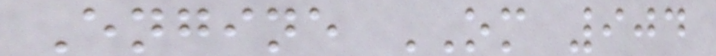Engine OM 904
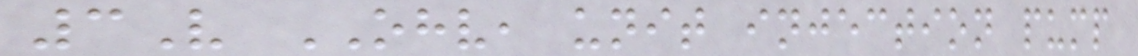3V OHV, unit injection pump
